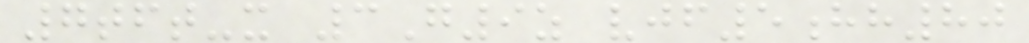7tft-x 3G9z vjf5hh80
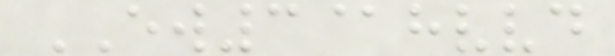EW3@hvvd
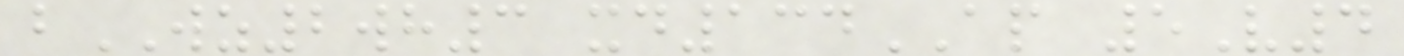bWZ2wh3 xd134AP 5V4
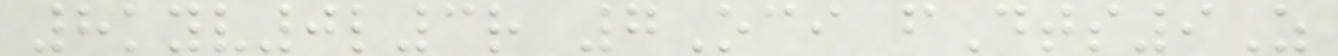8kyv0l3r 7Oci fDts9Z
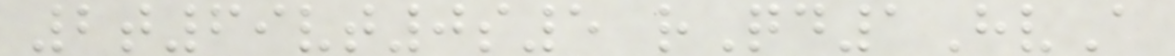2t69vt0s5 rQd1HvA
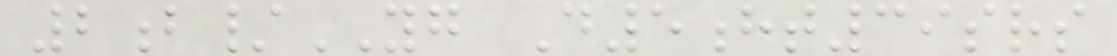2b/YG D5ht39srs
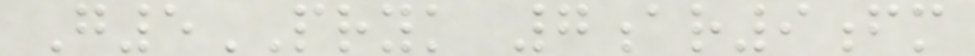G5PRYK 7ar9fm
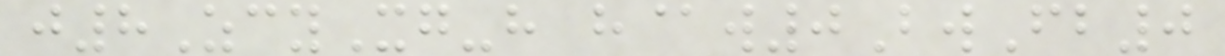j8ZcyXg-h h@w0BwFb0
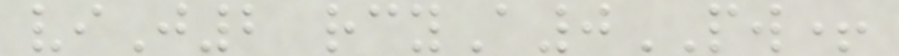viJ2 rcyA0PW+
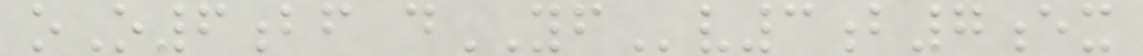oO6bf dYFv3b7ex
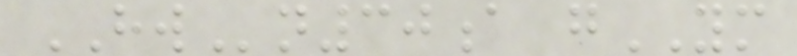HWn30a gYM
